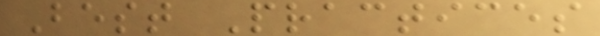Best Practices
